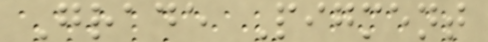Grade Pigment
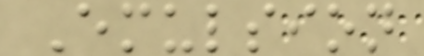Emulsion
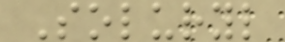Soluryl
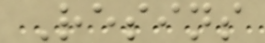Resins
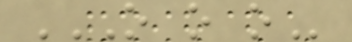O O O
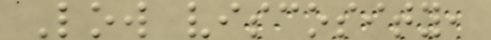Low viscosity,
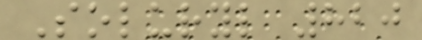Soluryl 820
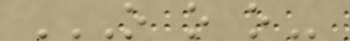O O O
